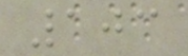103
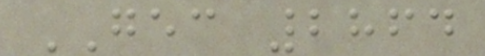GEC 2864
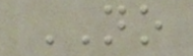NO
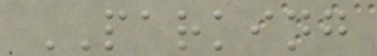PARKING
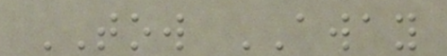TOW AWAY
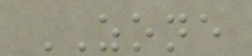ZONE
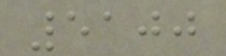5100
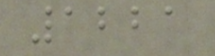1221
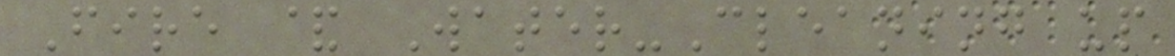Fire & Water-Cleaning up
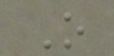O
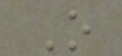O
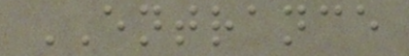ENTRANCE
